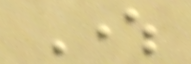Where
